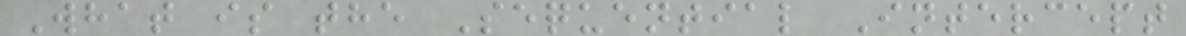What is the Sequential Intercept
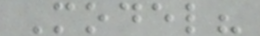Model?
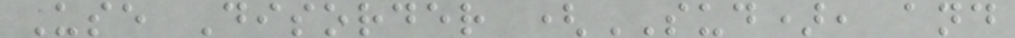Use Disorder (SUD), and
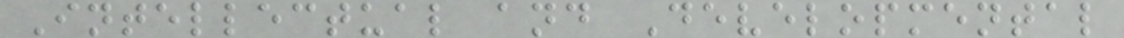Intellectual and Developmental
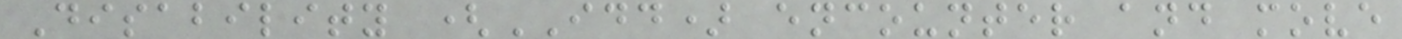Disability (IDD) encounter and move
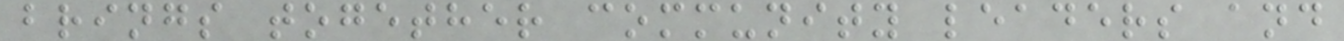brings together community leaders and
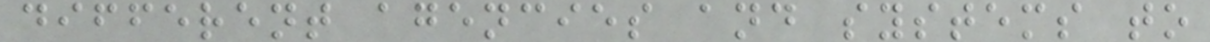different agencies and systems to
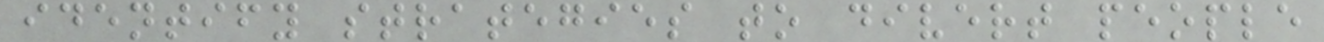identify strategies to divert people
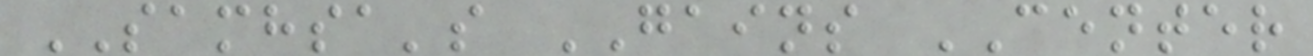SAMHSA's GAINS CENTER
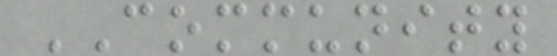COMMUNITY
